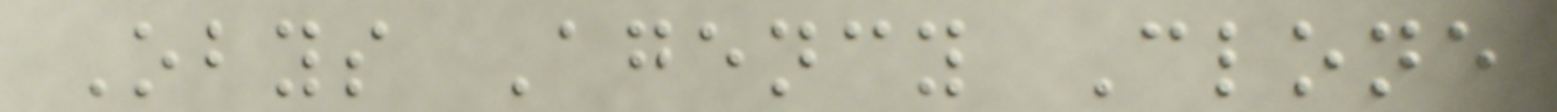Obys Agency Clone
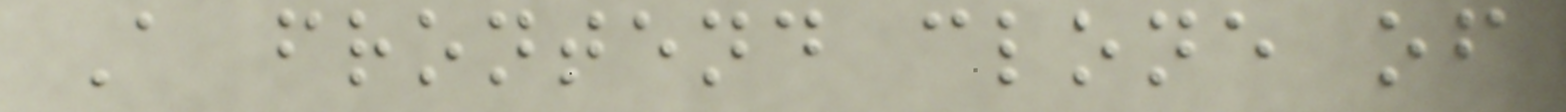A frontend clone of
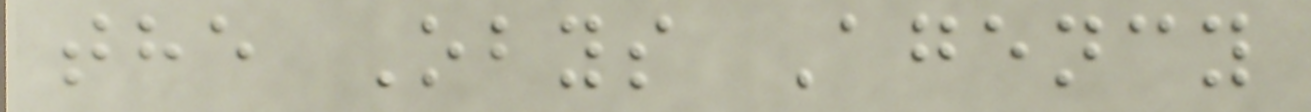the Obys Agency
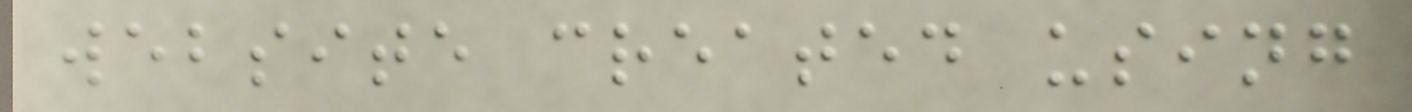website created using
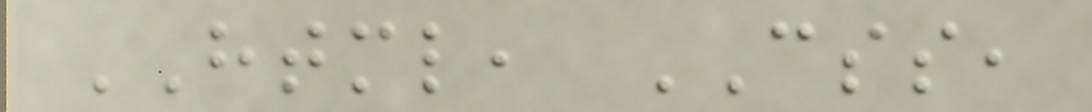HTML, CSS,
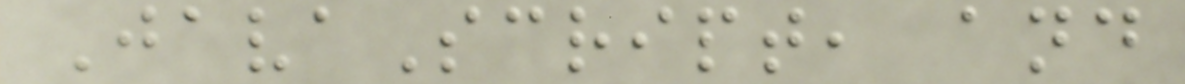JavaScript, and
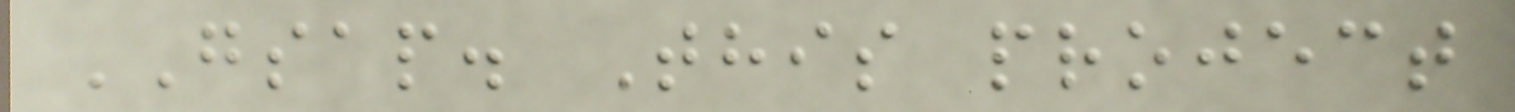GSAP. This project
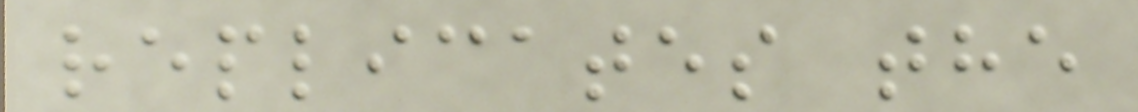replicates the
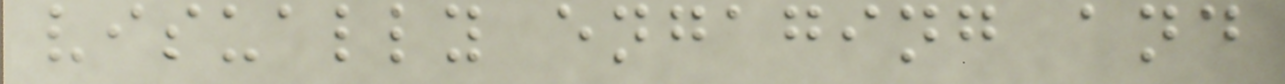visually engaging and
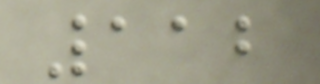112
